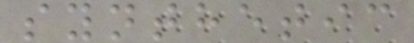synthetic
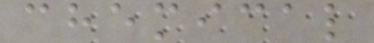chemical
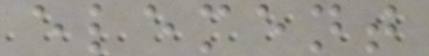element
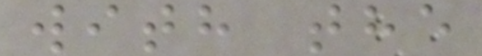with the
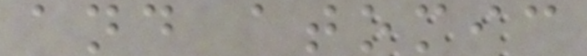and atomic
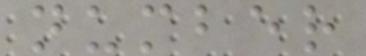number
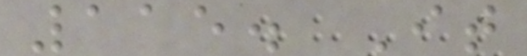115. It
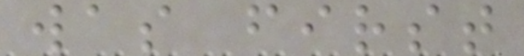was first
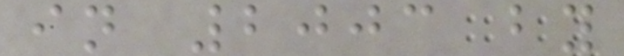in 2003 by
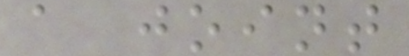a joint
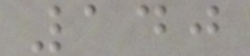140
